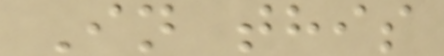In this
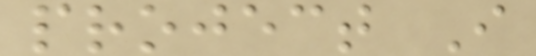project I
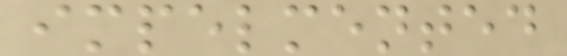impelmented
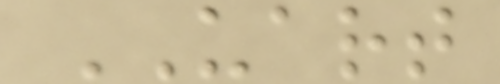UART
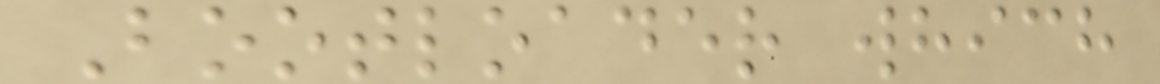Bootloader which
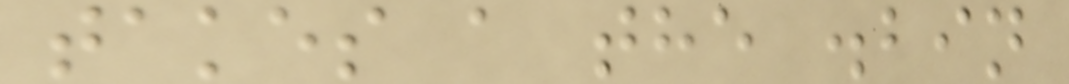takes a the .bin
